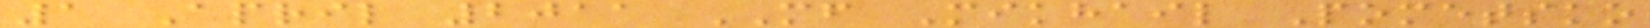1 April 2011 MF Mikhail Pometsko
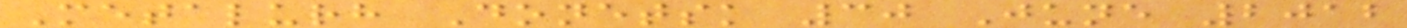Metalurh Donetsk 30 June 2012
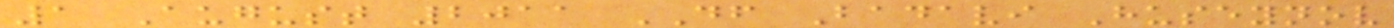1 August 2011 DF Badavi Huseynov
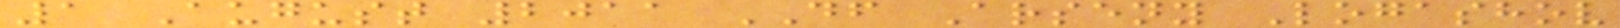1 August 2011 DF Arseny Logashov
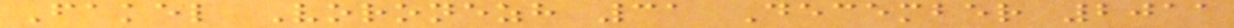Fakel Voronezh 31 December 2011
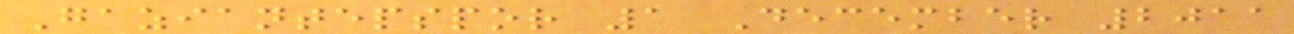Gaziantepspor 1 December 2011
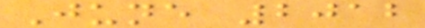June 2012
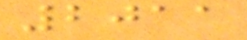2011
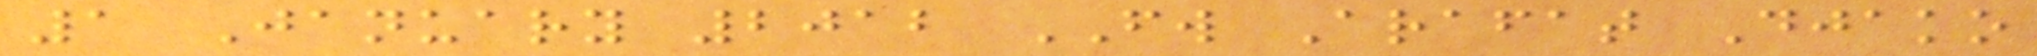1 January 2012 FW Arafat Djako
